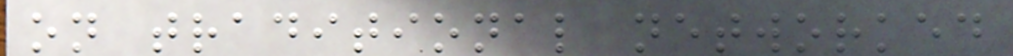on traditional networked
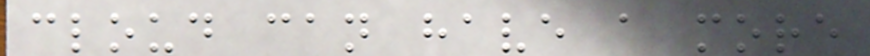cloud can have a more
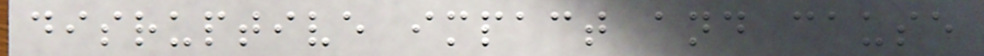disruptive impact and cause
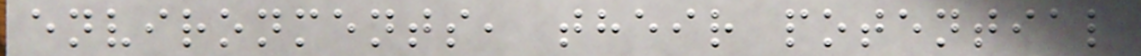environments, their potential
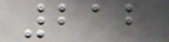212
